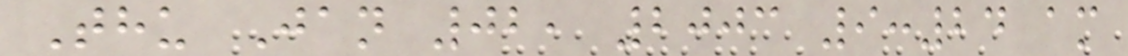Thu Jan 02, 2003 9:24 am
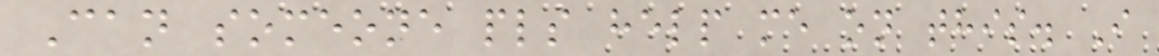Can someone pls help me on this. I
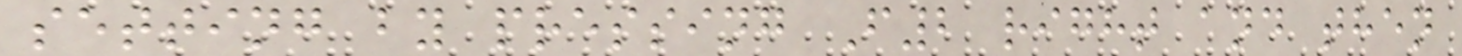setting by pressing F2 right and then
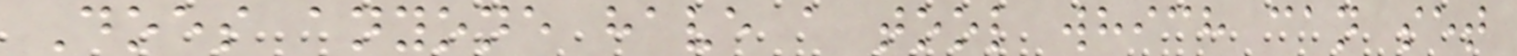Does anyone have a tool which can set
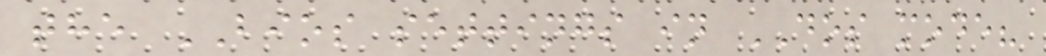the BIOS settings in DOS mode?
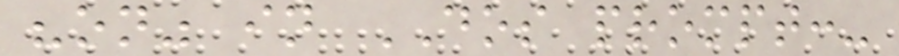"on" in DOS prompt:-
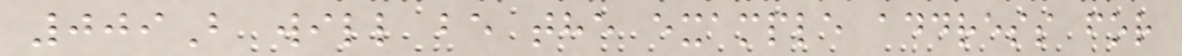009B will be the example address for
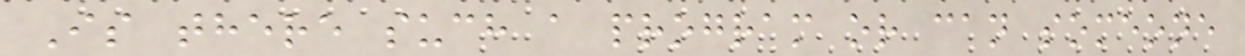Is there such a program or can someone
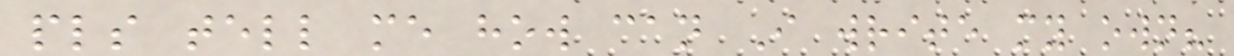pls tell me how can I write my own?
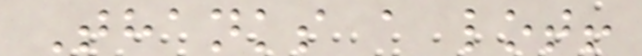Thanks a lot!
